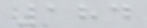184
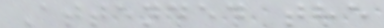Attended the
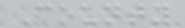County
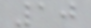10
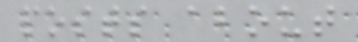posts about
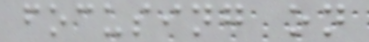focusing on
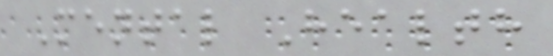Mental Health
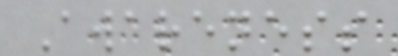Awareness
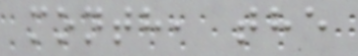month, the
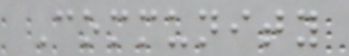Community
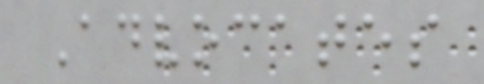Advocates
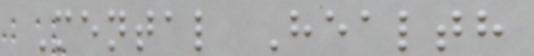Mental Health
